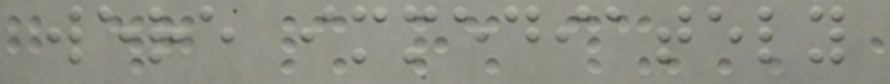were immediately
